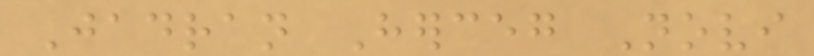Jadran Herceg Novi
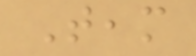Team
